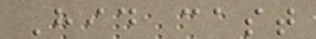Hid cast
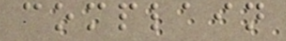complain
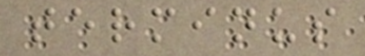terminus
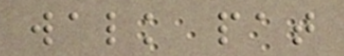walk pat
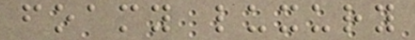foamy luxury
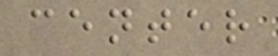center
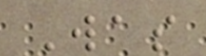Was
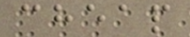cheap
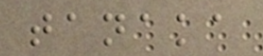tanaka
